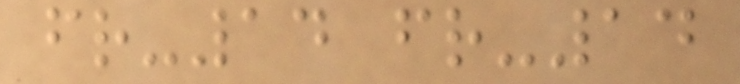fr-14 fr-14
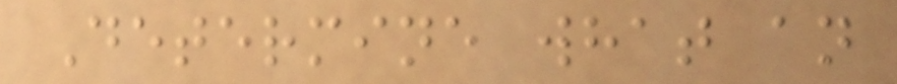Determine what an
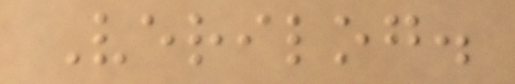Verilog.
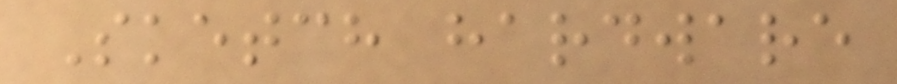Sketch hardware
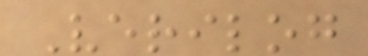Verilog
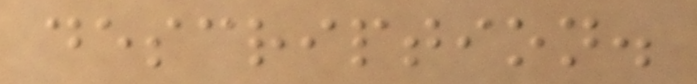description.
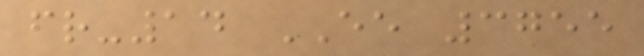fr-14 EE 3755
